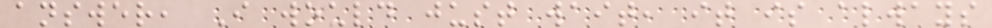answer, I would just wait, it is always
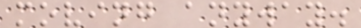moving anyway.
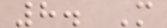8. M
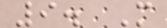9. M
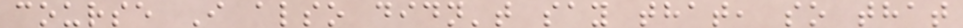course I also didn't say that, so that
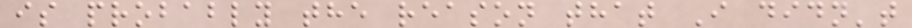is probably the reason that I didn't
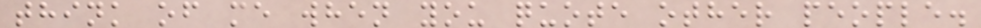think of me when you quote other people.
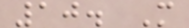10. M
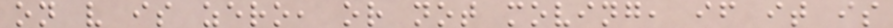on v is zero, or not moving, if it is
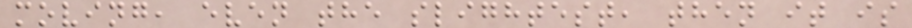moving, even the slightest, then it is
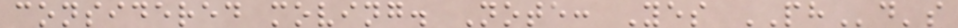considered moving. Note: Yes PHd's
